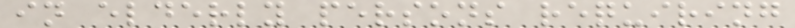in elderly persons requiring
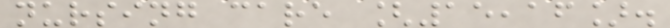nursing care [15,16].
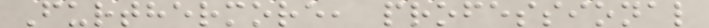Furthermore, professional
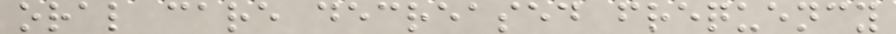oral care decreased frequency
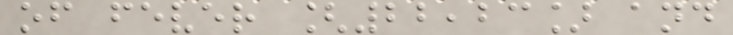of fever [22,23] and
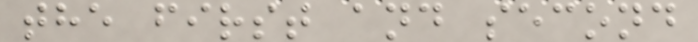the first and second
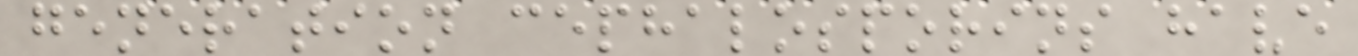generation cephalosporins have
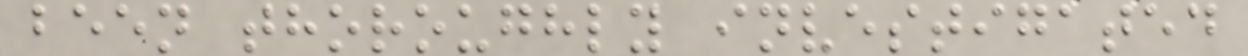been thoroughly investigated
